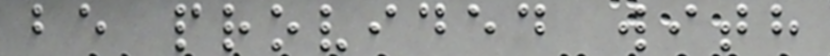be provided with
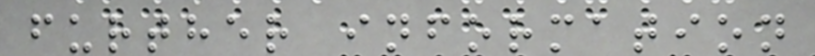further information
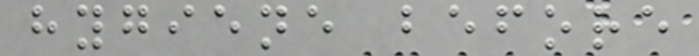hygiene before
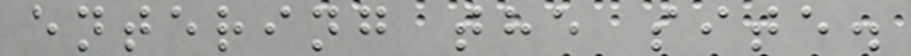entering the site.
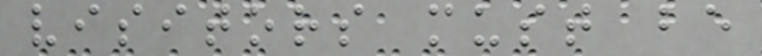visitors must be
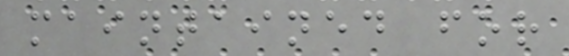maintained for
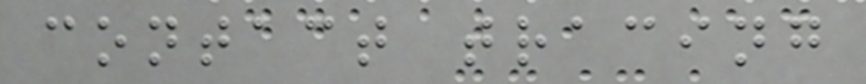contact tracing
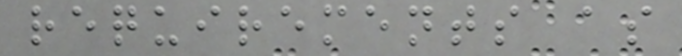requirements as
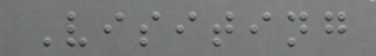Visiting
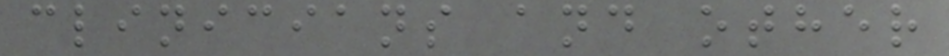clinicians and other
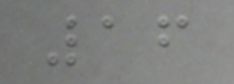16
